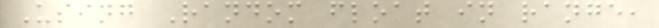Using Random float in range,
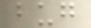bug
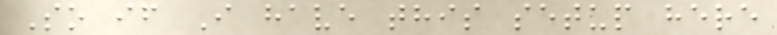So if I have this setup here
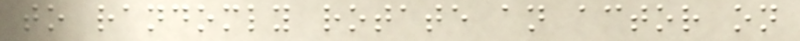to randomly rotate an actor on
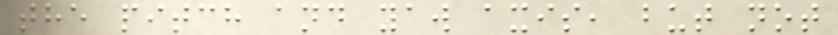the pitch and yaw axis, but not
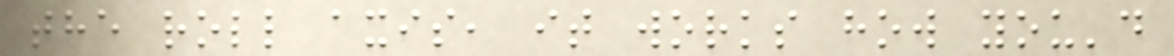the roll axis, it works how you'd
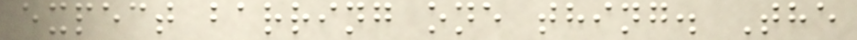expect barring one thing. The
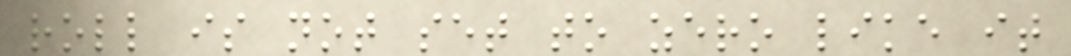roll is not set to zero like it
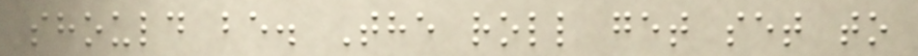should be. The roll get set to
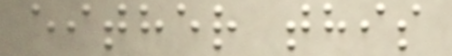either this
